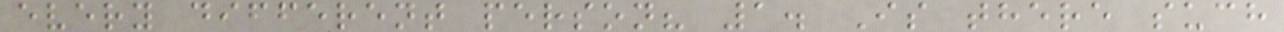every different person? 1. Is there such
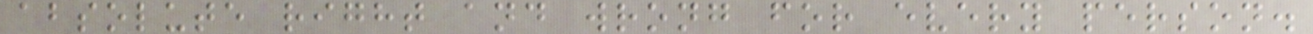absolute right and wrong for every person.
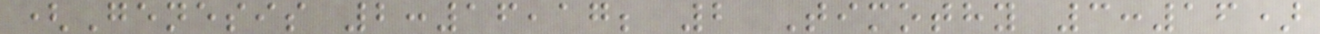(Genesis 2:16,17; 2 Timothy 3:16)
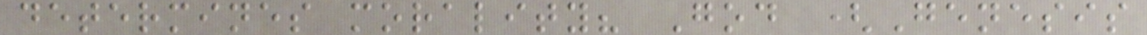determines morality? God (Genesis
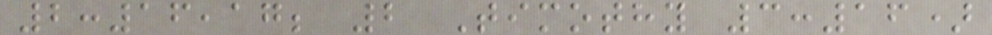2:16,17; 2 Timothy 3:16)
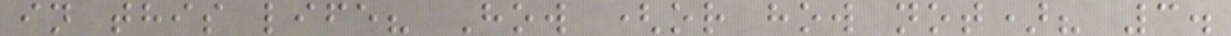in this life? How (or how not)? 3.
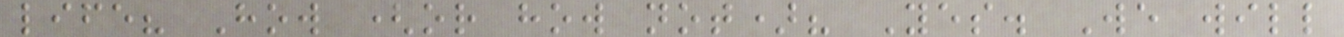life? How (or how not)? Yes. We will
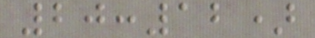20:12)
